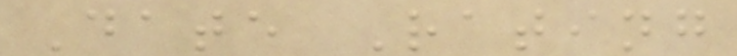Date Rating
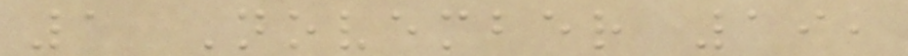1 November 19,
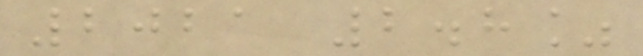2021 2.8%
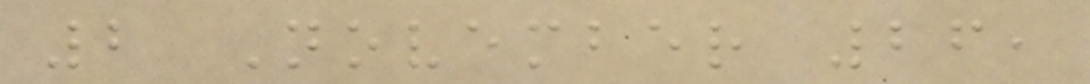2 November 26,
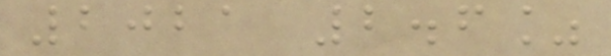2021 2.6%
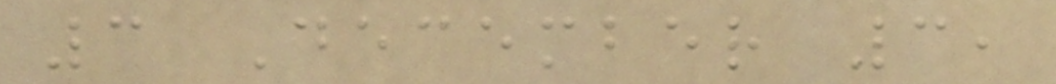3 December 3,
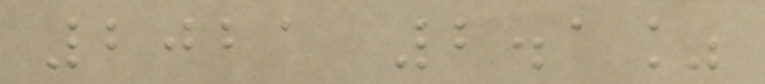2021 2.1%
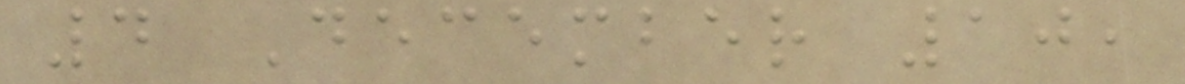4 December 10,
